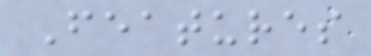Features
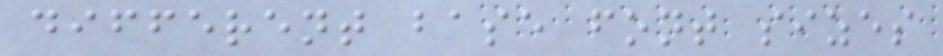different base font sizes
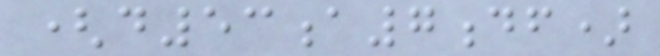(d53a7df)
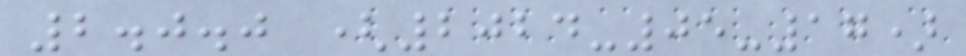2.0.0 (2024-05-17)
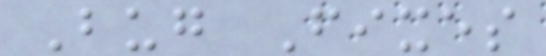Bug Fixes
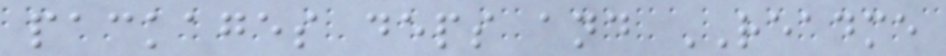packages deps and README
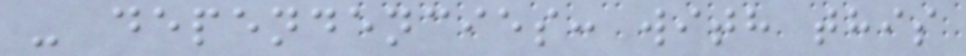- dependencies: with this
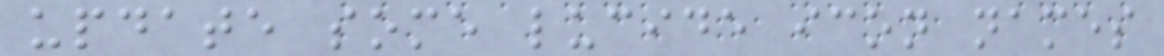update some lucide icon names
